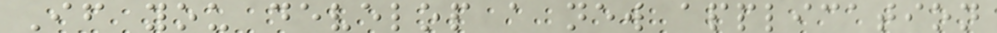If you develop a new application
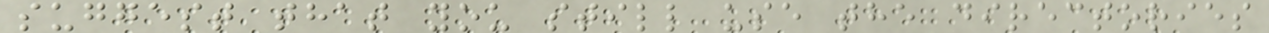suggest that you still use the directories
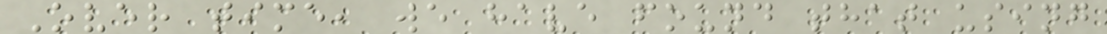Over time, we have found that using
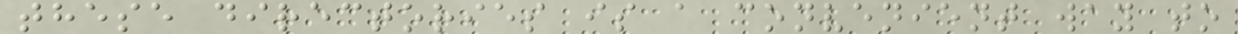these directories is a convenient way to
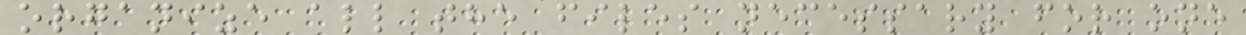organize all the files necessary for one
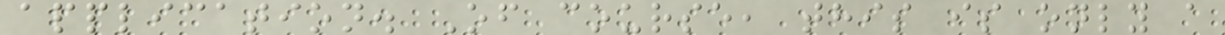application. Of course, this is only a
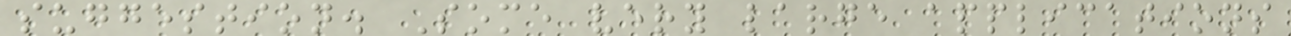suggestion. Some very large applications
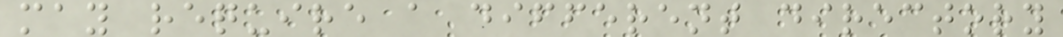may require a different directory
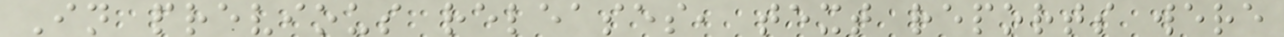In previous releases, text reports were
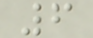6
